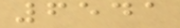6541
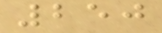250
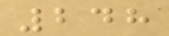248
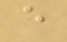e
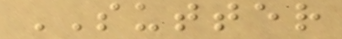SUTTER
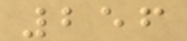256
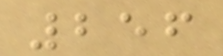256
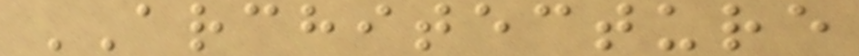ARCHITECTURE
